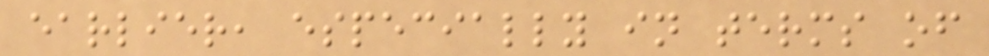earlier, especially in terms of
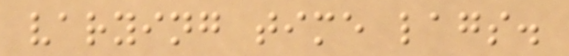varying time lags.
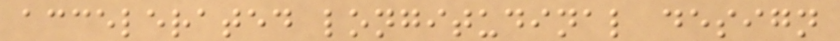accelerated longitudinal design
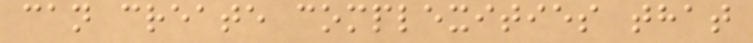can create complexities that
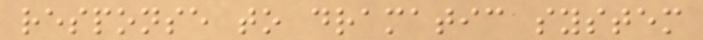response to dramatic system
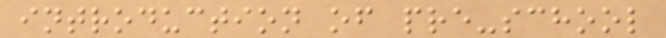introduction of pre-school
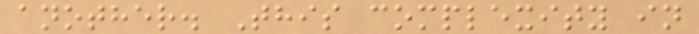another. This complexity in
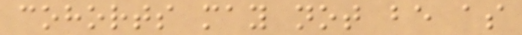cohorts may not be as
